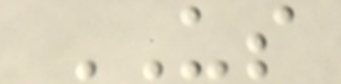US
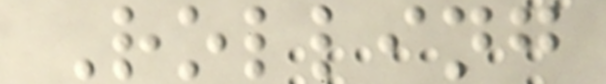Rolling
